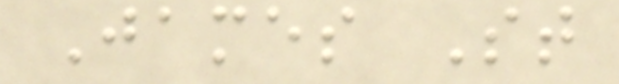James St
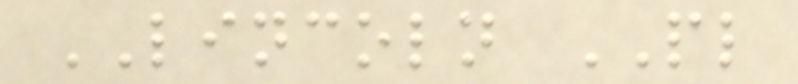LINCOLN PL
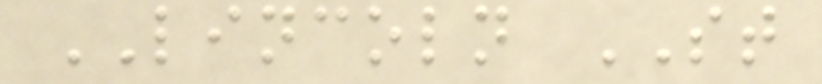LINCOLN ST
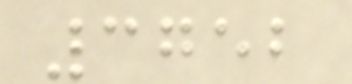3752
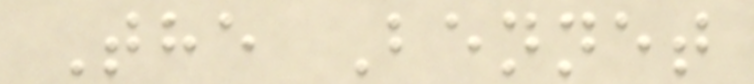The Bennet
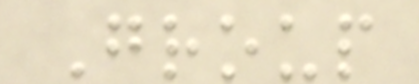Group
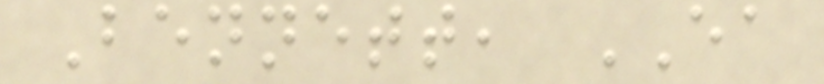Bennett, EA
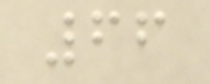66
